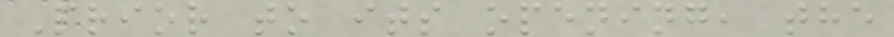Prior to its opening, the
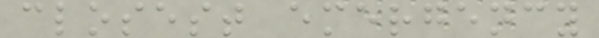closest emergency
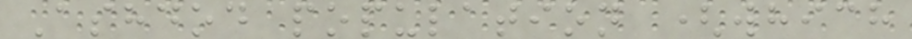Ashdod population (which
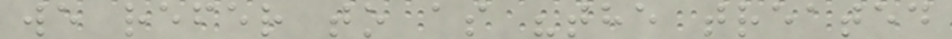we refer to as "the treated
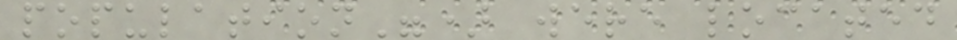population") were located
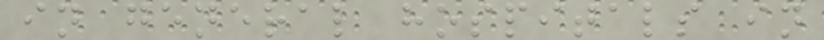in general hospitals in
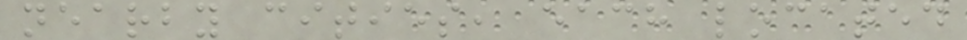nearby cities, each located
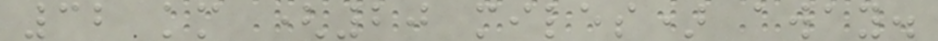32 km (20 miles) away.
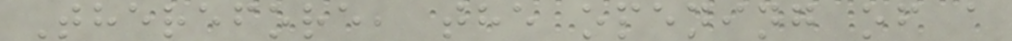Therefore, the opening of a
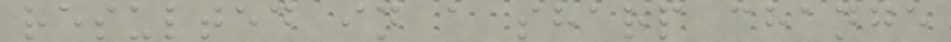resulted in a sharp change
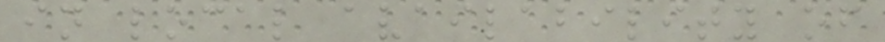in local availability of
